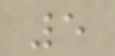5
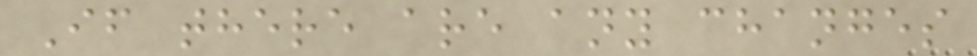If there are any changes
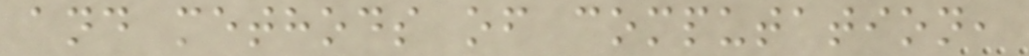and methods of computation,
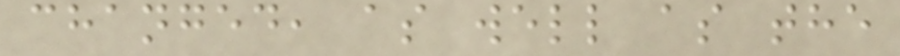changed, as well as the
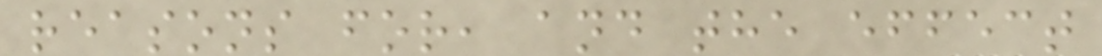reasons for, and the effect
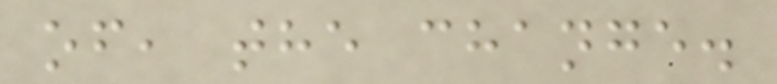of, the change.
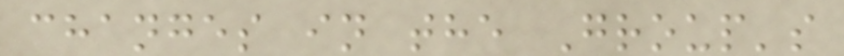changes in the Group's
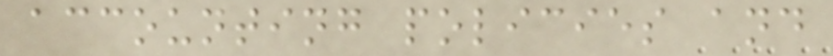accounting policies and
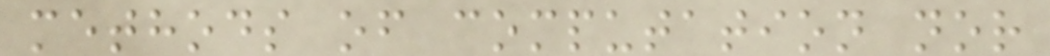methods of computation nor
